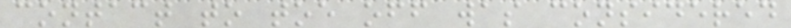contact to toe off was considered
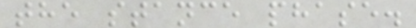the stance phase.
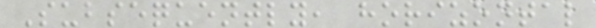Subsequently, horizontal
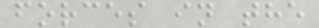forces in the
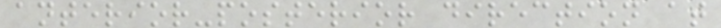anterior-posterior direction at
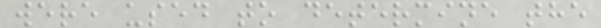were used to determine the
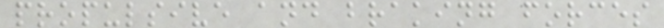propulsive and braking forces
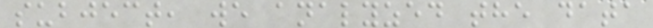subject, we analyzed the data
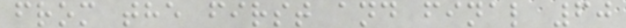from the first and final 60
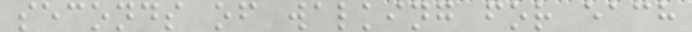seconds of walking for each
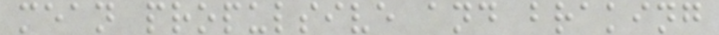mean propulsive and braking
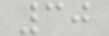30
